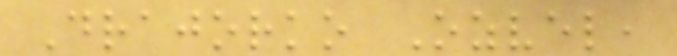Drajorko Ozvel,
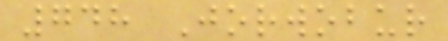748 Jorwobur
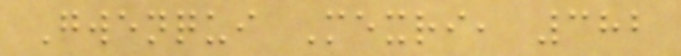Gwenqui Mexri, 382
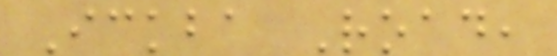Ickba Road,
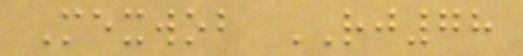Mexwob RJ78
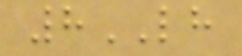8LH
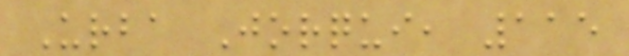Urba Jorqui, 115
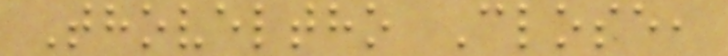Thoveltho Close,
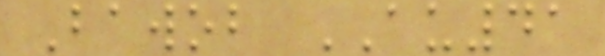Bawob AU41
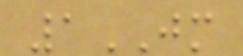1JM
